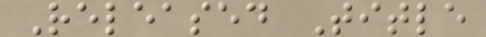Released Title
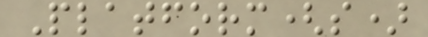Platform(s)
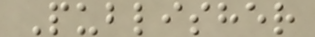Publisher
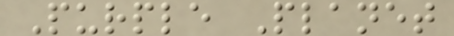Purple Planet
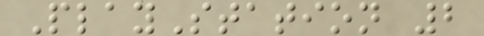PlayStation 2
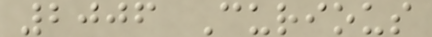2006 Curious
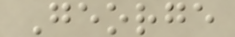George
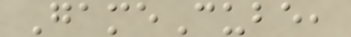GameCube,
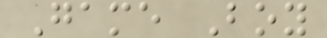Game Boy
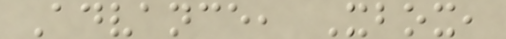Advance, Xbox,
